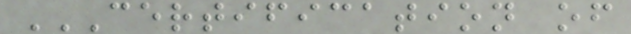CERTIFICATION OF
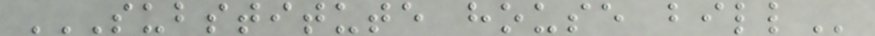SUBSTITUTE HOUSE BILL
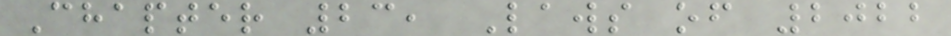Chapter 23, Laws of 2022
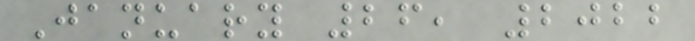January 26, 2022
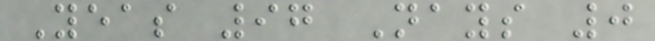Yeas 97 Nays 0
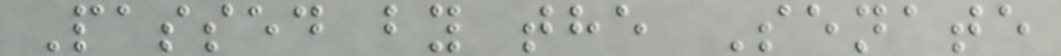Passed by the Senate
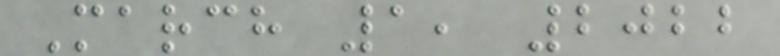March 1, 2022
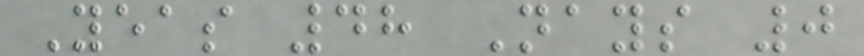Yeas 48 Nays 0
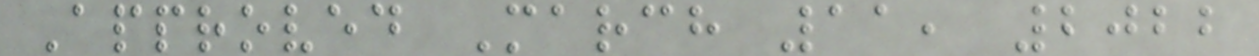Approved March 11, 2022
